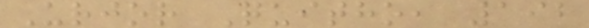Urjor Quitho, 192
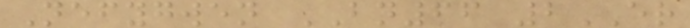Nefygwen BN66 2ER
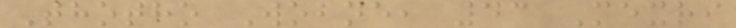Thotho Wobne, 43 Mexri
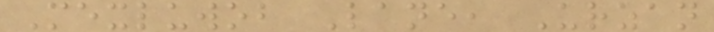Mexluwob Lane, Urzan
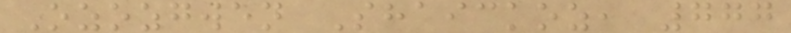Ozozgwen Shaickoz, 777
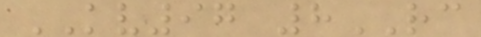KV97 8RC
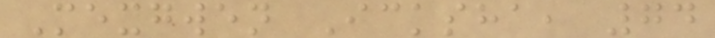Mexgwen Icksha, 74
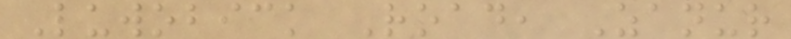Luwobick Road, Zanur
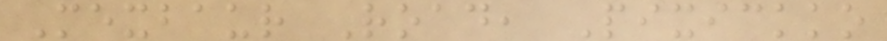Mexbaur Road, Pixickko
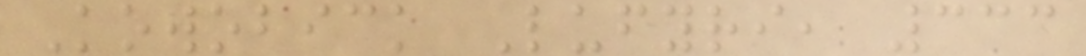Kowobick Lufyri, 333
